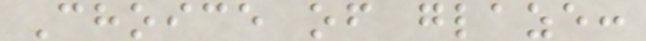Choice of glaze:
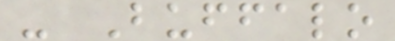- Buffalo
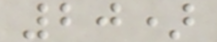20)
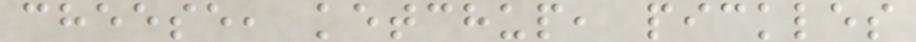cheese, ketchup, pickles
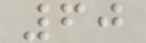60
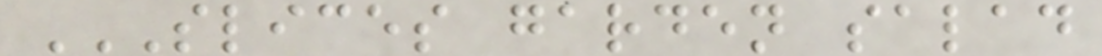SLICES GARDEN SALAD
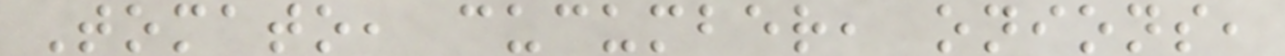Tomato, cucumber, onions,
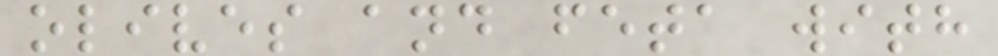olives and feta with
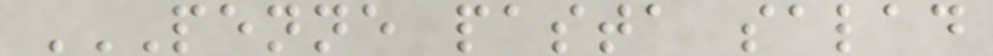PENNE PASTA SALAD
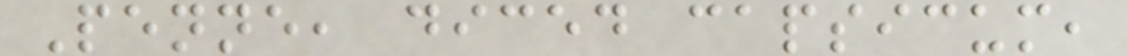Penne, diced capsicum,
